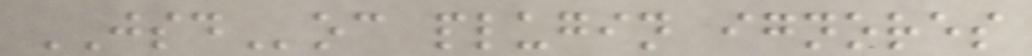JSDoc plugin ignores
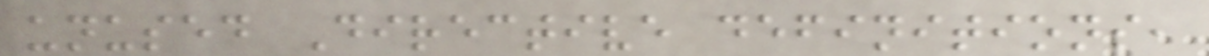unused Directive definitions,
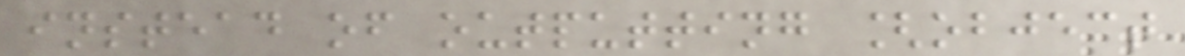instead of outputting [object
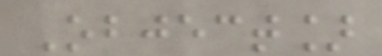Object]
